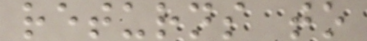returns to
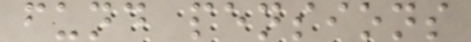fund pensions
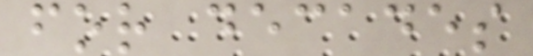for decades
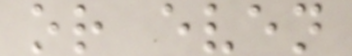or even
